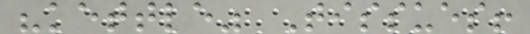"kettle" Tissues!
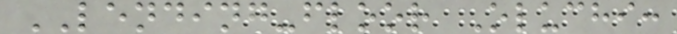LENDING-floor Oluchi:
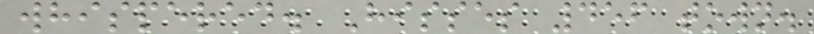whispered. Hisses 456 town.
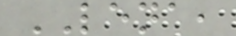LENA,
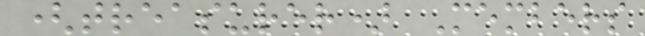(treasurer) Members
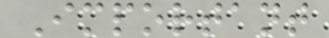Important
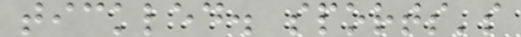tickled. sports's
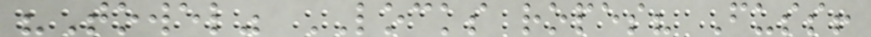"Towel" LOCKS ropes? Fuss!
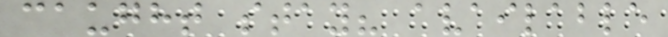caught stay? available
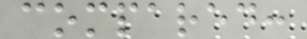compared:
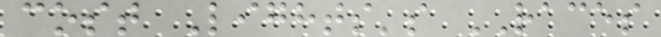cost Lights's RACES
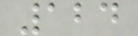124
